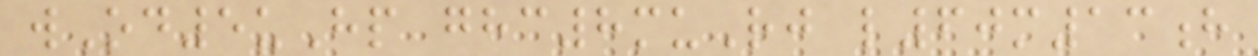wOd5uHp ghc8muRj l60m13h
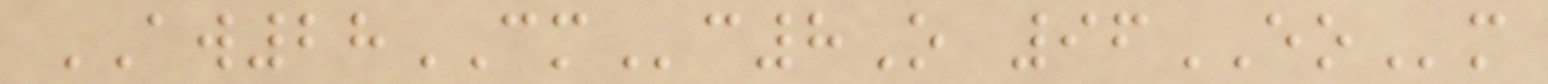AW28CMc8O 96EOm
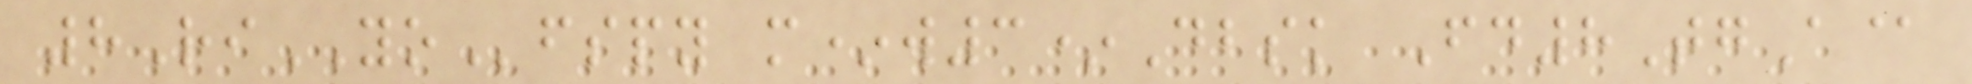8RiYOfspy m*w3*Dbsk Fd8TgA@
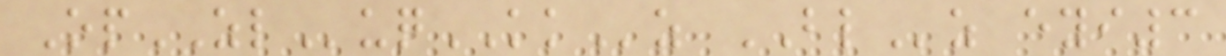OpZLuqKKz BLz eyi3
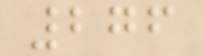276
